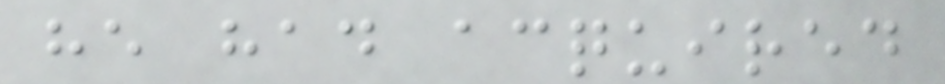he had acquired
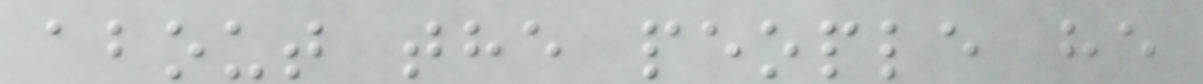about the people he
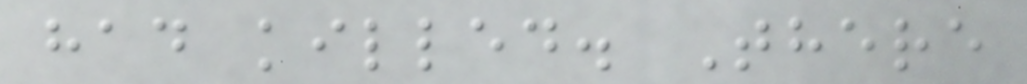had killed. There
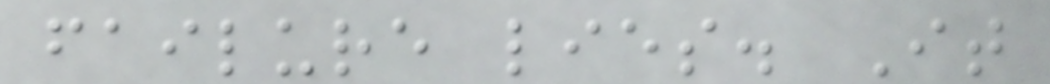failure lies. It
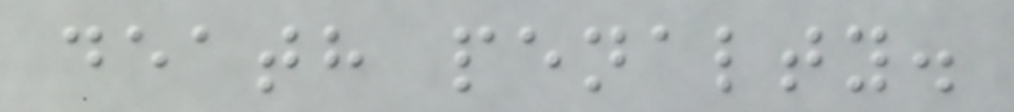death penalty.
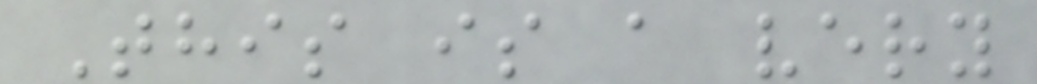This is a very
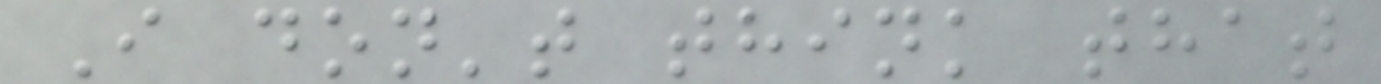I don't think that
